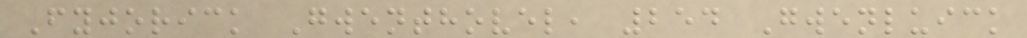Fyjorick Gwenthovel, 254 Gwenluick
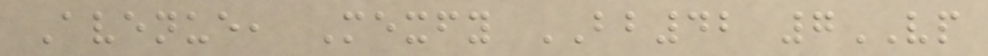Avenue, Mexfy BB42 7VP
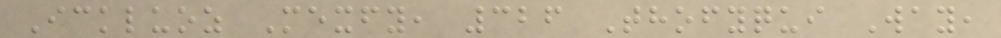Ickluoz Mexfy, 326 Thofyqui Way,
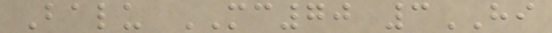Balu MC70 3HI
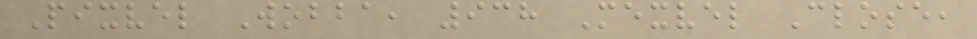Pixvel Wobba, 938 Mexvel Close,
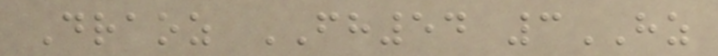Draoz FH54 3HZ
